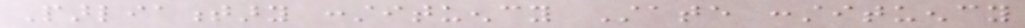Parliamentary constituency State constituency
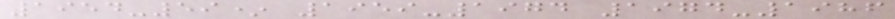1954-59* 1959-1974 1974-1986
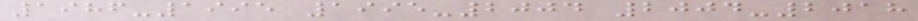1986-1995 1995-2004 2004-2018
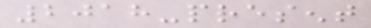2018-present
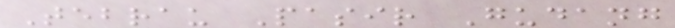Tebrau Pasir Gudang
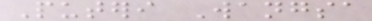Puteri Wangsa
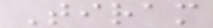Tiram
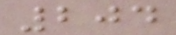204
